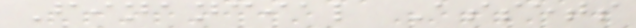Financial Assets
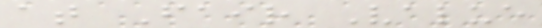at Fair Value
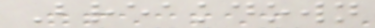Breakdown
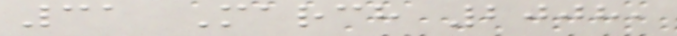31 March 2008,
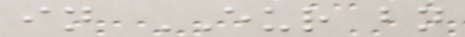in EUR bn
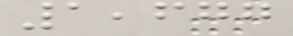1,677
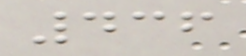436
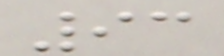93
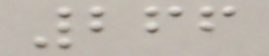266
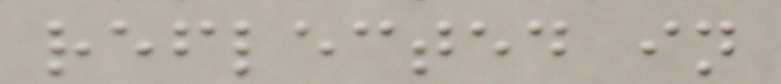reflected in
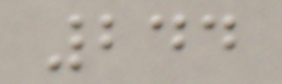244
